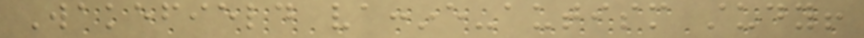Wakefield vaccine-autism study!
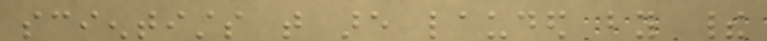scientists that are lauded by their
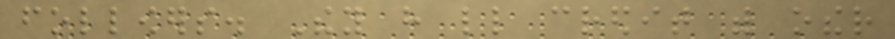followers. They have little credit with other
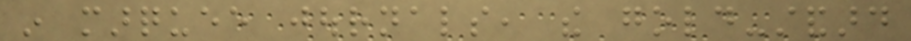in marquee journals, the gold-standard
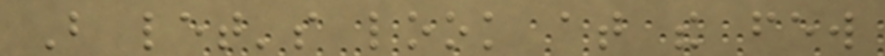But let's look at the few
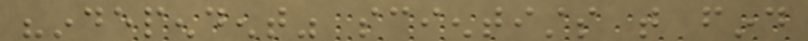"independent" scientists that find
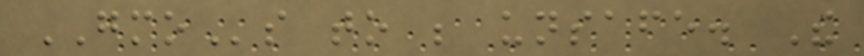GMOs to be unsafe. The
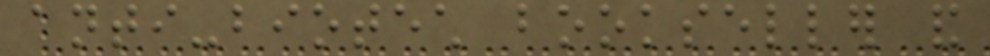anti-biotech bookseller and
